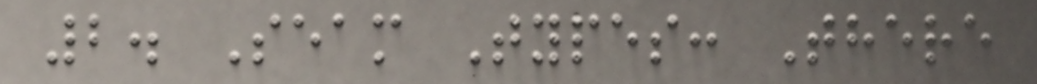2. Seam Types: There
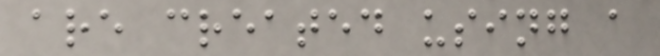are created using a
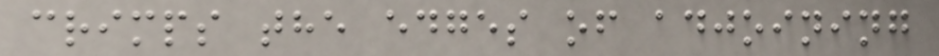crimps the edges of adjoining
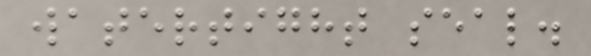watertight seal.
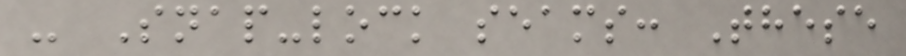- Snap-lock seams: These
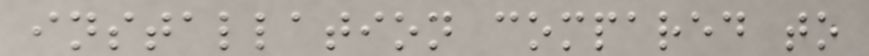installation compared to
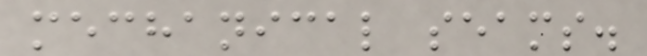mechanical seams.
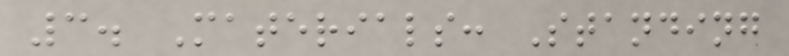3. Materials: Standing
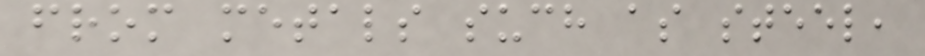from metals such as steel,
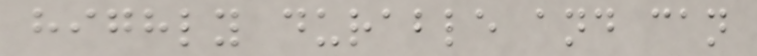highly durable and can
